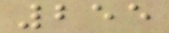255
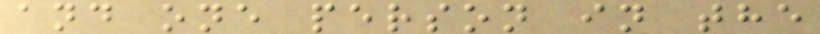and one person in the
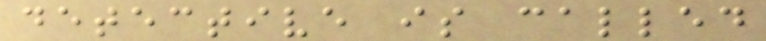detective is called
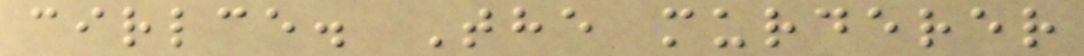cirlce. The murderer
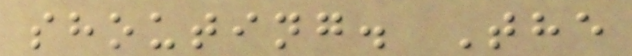shouting. The
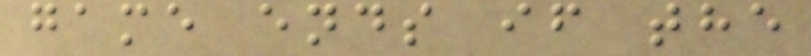game ends if the
